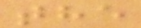the
